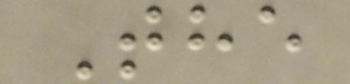The
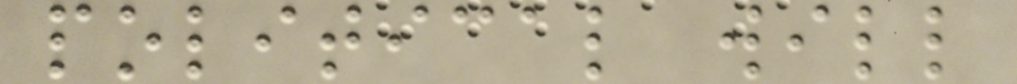political will
